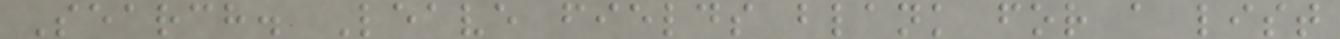Search. Leave fields blank for a list
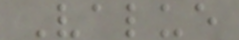Value
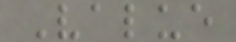Value
